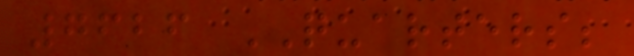7626 QUARTERS;
